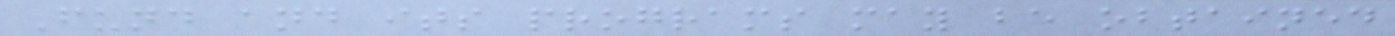Fund and its programs may be obtained
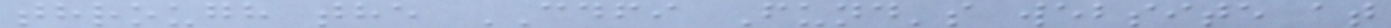through the CDFI Fund's website at
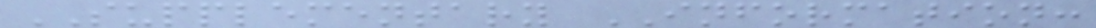SUPPLEMENTARY INFORMATION:
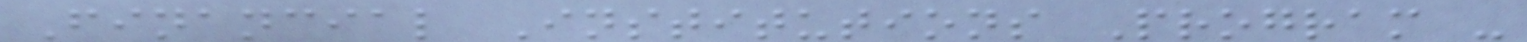Financial Institutions Program -
